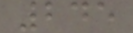245
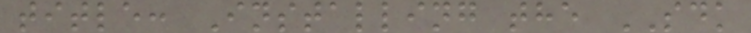title: Installing the SDK
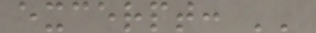excerpt: ''
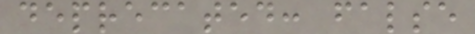deprecated: false
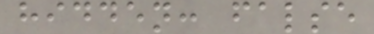hidden: false
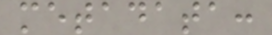metadata:
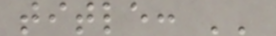title: ''
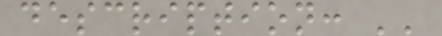description: ''
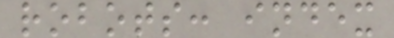robots: index
